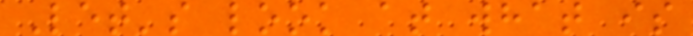Let's look at what is
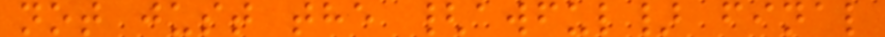not just the {awful} final
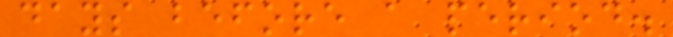days before a period.
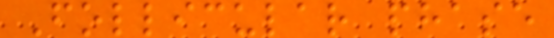Follicular phase
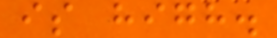is high.
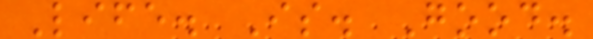Life. Is. Good.
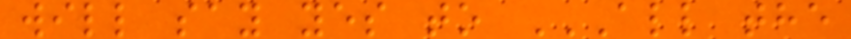will say yes to ALL THE
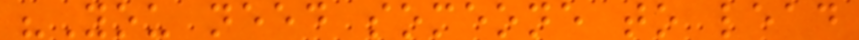"You need someone to lead
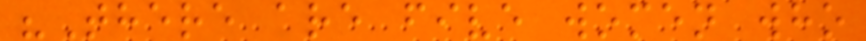"There are five women who
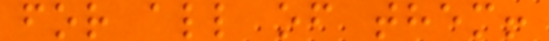for all of them!
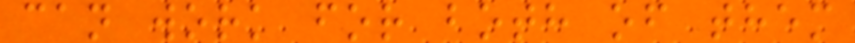can work for both of them
